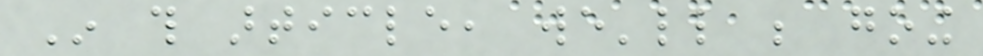In this article, we'll be going
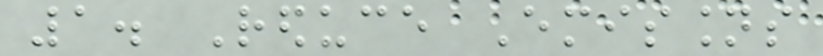1. Reduce Emissions
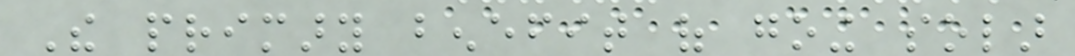The primary benefit of going solar
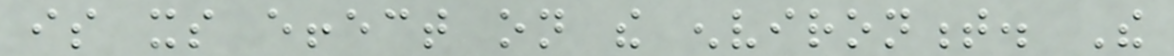is its effect on the environment. The
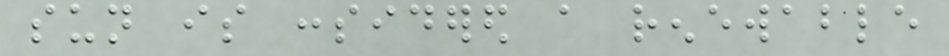sun is considered a renewable
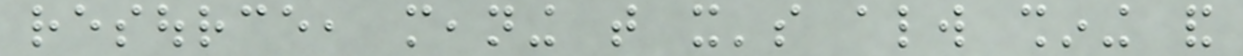resource, meaning that it's always shining and
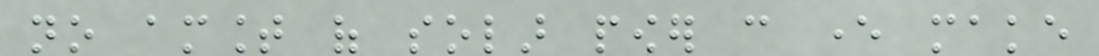no amount of solar power can ever make
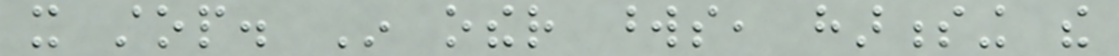it stop. In other words, harnessing the
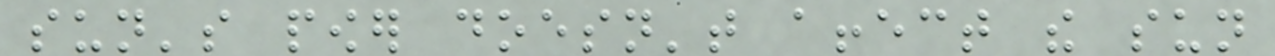sun's power doesn't affect the sun
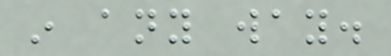in any way.
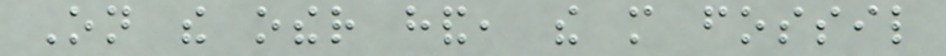On the other hand, the more fossil
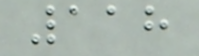118
